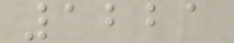1221
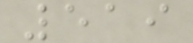519
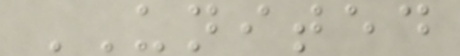UNITED
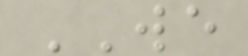WE
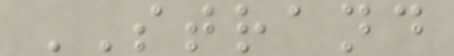STRAND
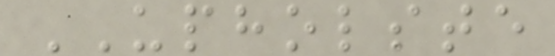UPHOLSTE
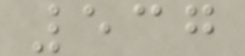537
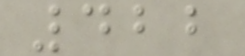422
